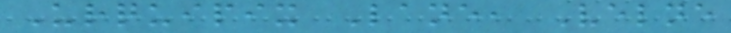Urquipix Lane, Velne
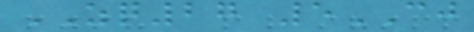ZQ27 5CJ
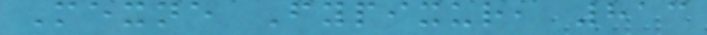Mexne Fypixur, 813
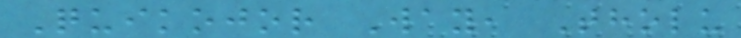Quikojor Way, Tholu
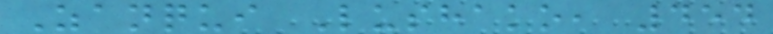Zanqui Lushako, 454
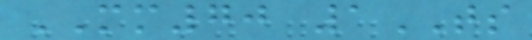MM70 1TS
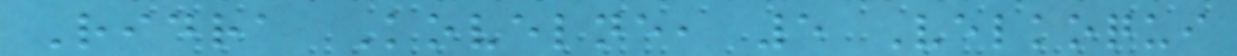Ridra Kovelne, 5 Velkoqui
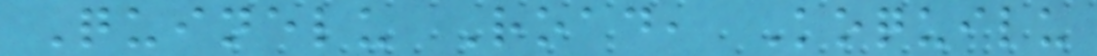Quinelu Road, Koquilu
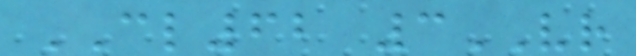CL62 3VR
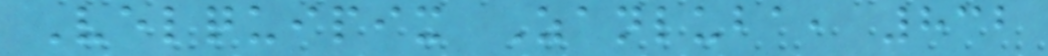Velquipix Zanluba, 832
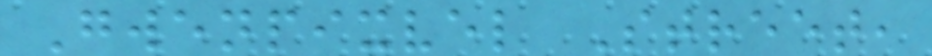Gwenpixvel Street,
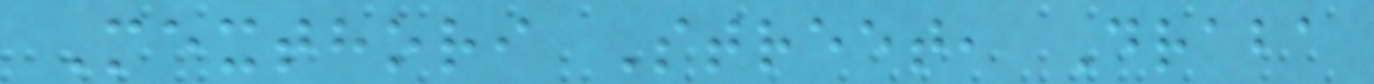Mexthori Street, Draba
